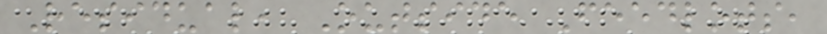Residual, Outside Feedlots,
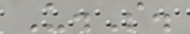U.S.
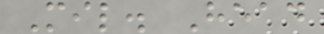Mil. Head
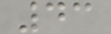43
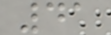41
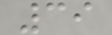39
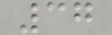37
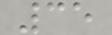35
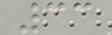33
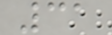31
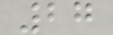27
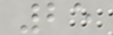25
